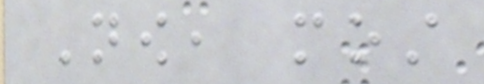Now, most
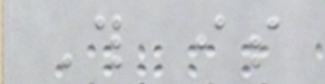This is
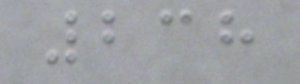238
